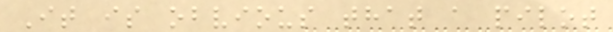It is obvious that a pilot
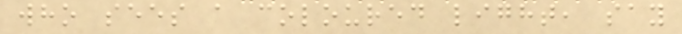who sees a coloured light, say
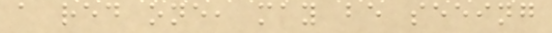a red one, may be seeing
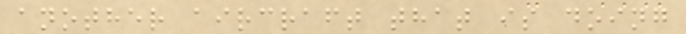another aircraft that is doing
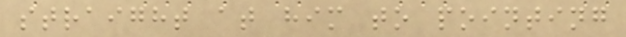straight at him to pointing
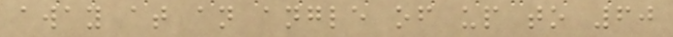away at an angle of up to 60
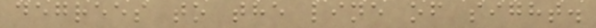degrees to the line of sight.
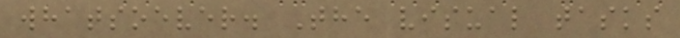whatsoever. The visual tasks
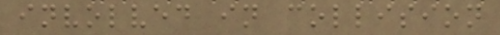involved in collision
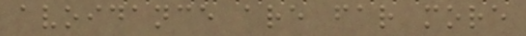avoidance are far more
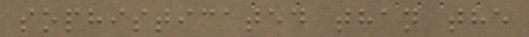sophisticated than the
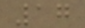17
